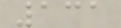131
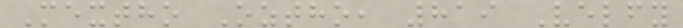Mextho Oztho, 819 Velfy
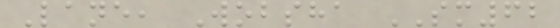Lane, Wobsha SM62
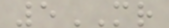5MR
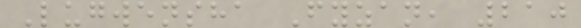Lugwensha Fyzan, 210
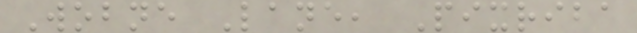Wobne Lane, Pixriba
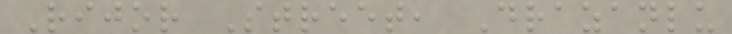Rijor Street, Drazanlu
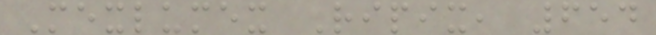Mexlumex Ripix, 654
